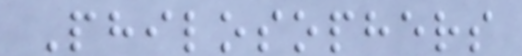Philosophers
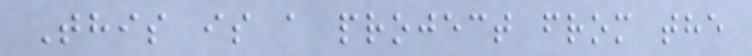This is a project from the
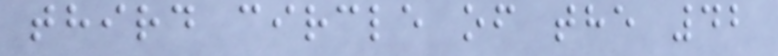third circle of the 42
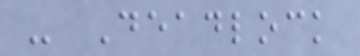- Deadlock
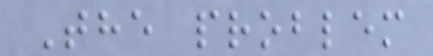The problem
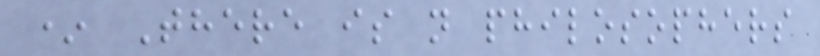* There is n philosophers
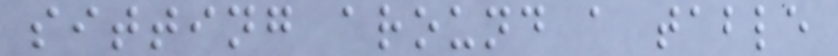sitting around a table
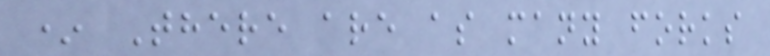* There are as many forks
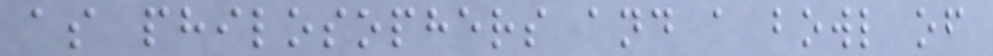as philosophers and a bowl of
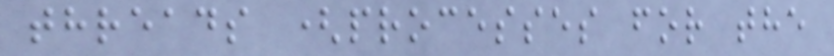threads (processes for the
